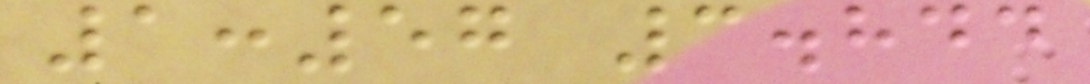1:57 3.844
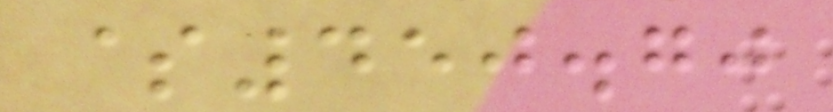$450.70
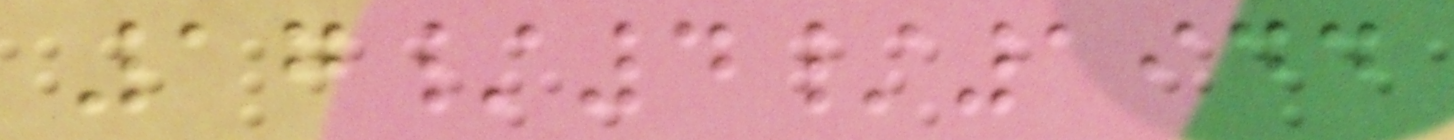17/4/1944
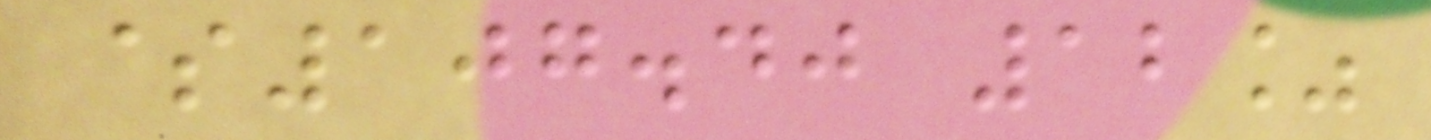$107.40 12%
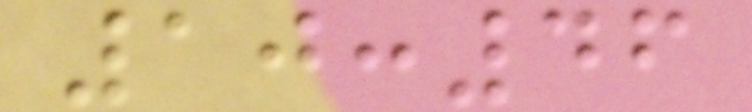10:46
